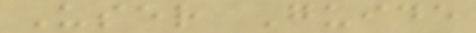User Guide
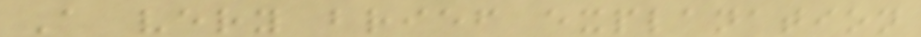A very brief explanation
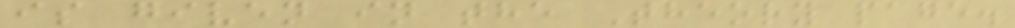is given in the Theory page.
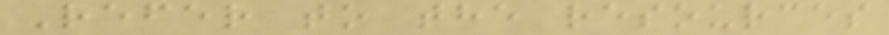Refer to the resources
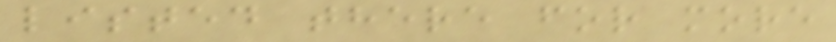listed there for more
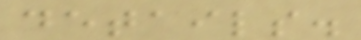details.
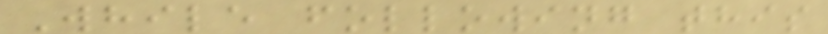While following this
